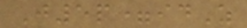J5p=idZ
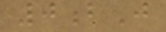0bJ
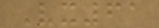Vx61
